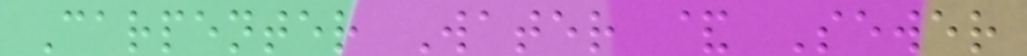Carpenter Water & Sewer
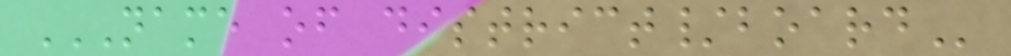NAME OF DISTRICT/BOARD
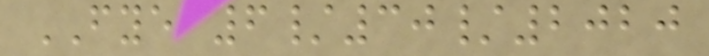FYE 6/30/2020
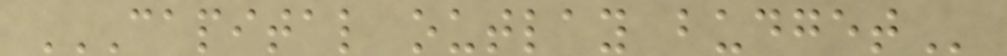CAPITAL OUTLAY BUDGET
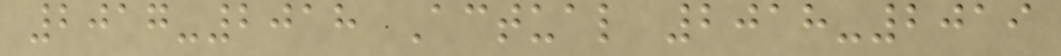2017-2018 Actual 2018-2019
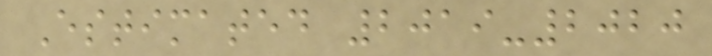Estimated 2019-2020
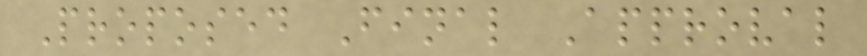Proposed Final Approval
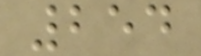254
